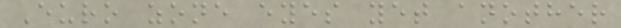Euro zone eyes yet another
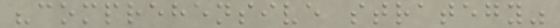"comprehensive strategy"
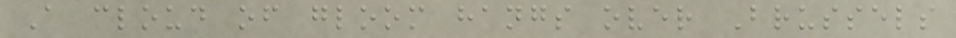A cloud of gloom hangs over Brussels
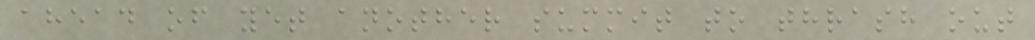ahead of yet another summit to thrash out
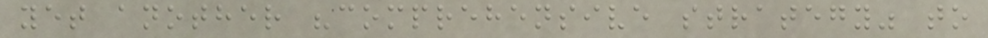yet another "comprehensive strategy" to
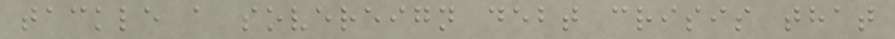tackle a sovereign debt crisis that
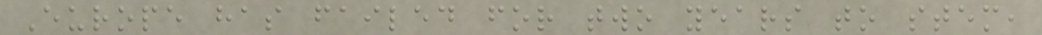Europe has failed for two years to stem,
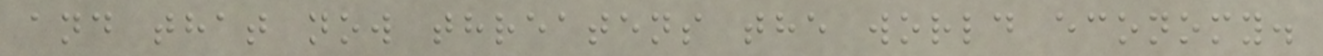and that now threatens the world economy.
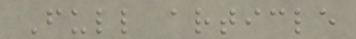Full article
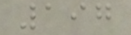197
